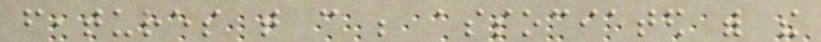features that can be associated with the
